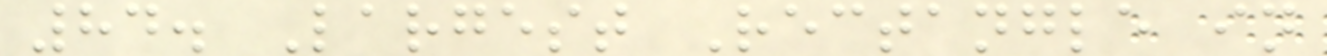84. Largest Rectangle in
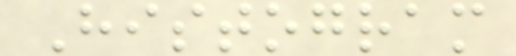Histogram
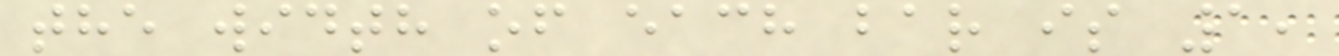the width of each bar is 1,
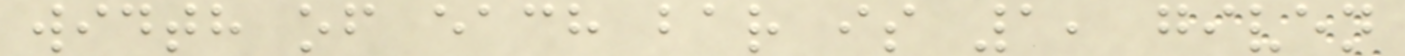width of each bar is 1, given
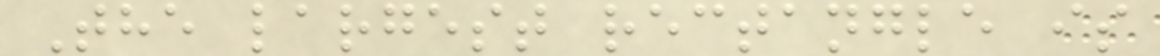The largest rectangle is
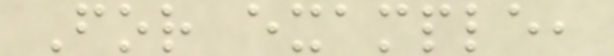For example,
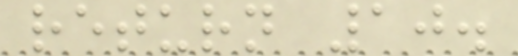return 10.
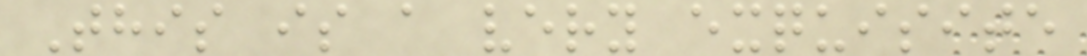This is a very exquisite
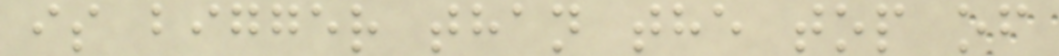is bigger than the top of
